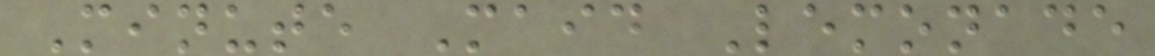Minute Maid Lemonade
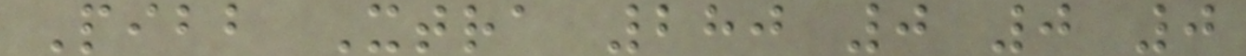Pibb Xtra 280 0 0 0
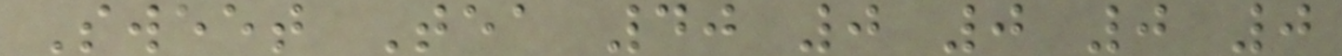Sweet Tea 40 0 0 0 0
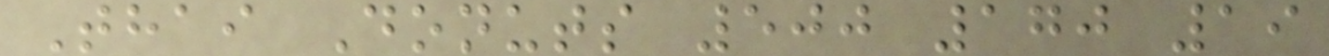Thai Donuts 500 170 19
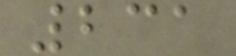231
